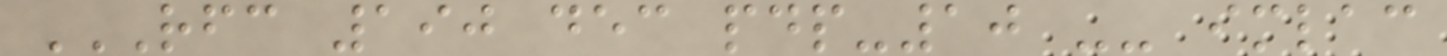RFC 190 DEC PDP-10 -- IMLAC
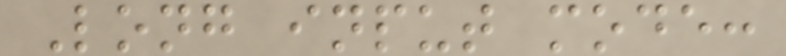Long input mode:
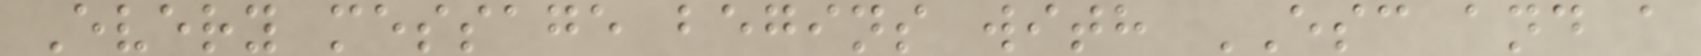Every message begins with ESC and a
